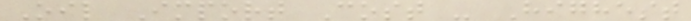Oil Import Cost - Highest
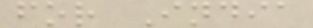for India
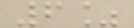6%
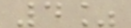4%
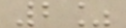2%
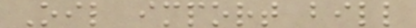Oil import bill
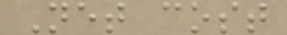Net cost
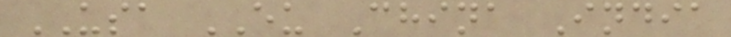USA EU China India
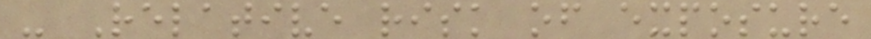- Relative risk of exposure
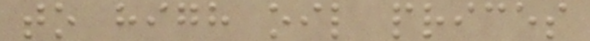to high oil prices
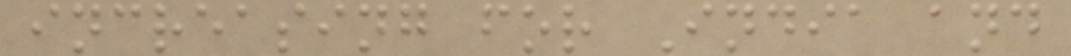increasing for India and
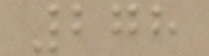278
